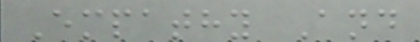Empathy And
